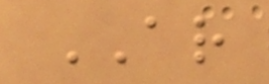AR
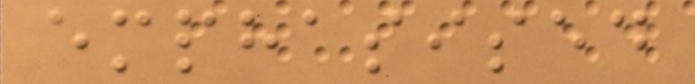emphasised
